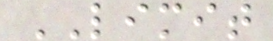LIMIT
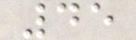45
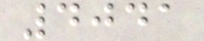4041
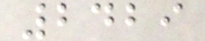2429
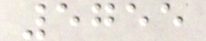5755
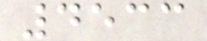4533
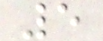5
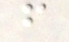f
